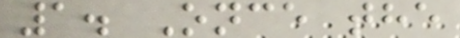1. Once the
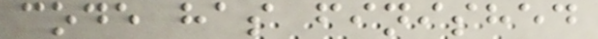code has finished
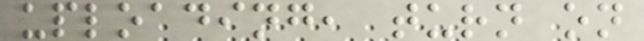uploading, turn on
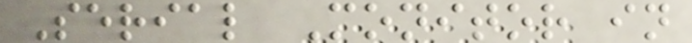Serial Monitor in
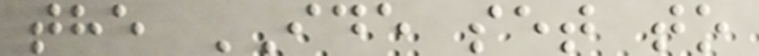the IDE set to
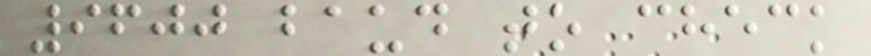9600 baud to check
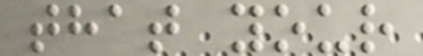that your
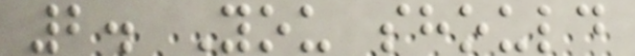2. You should
